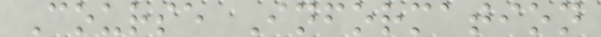Course Information
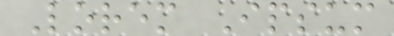Lorem Ipsum
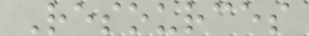Resources
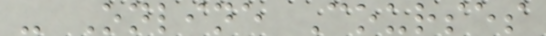- Online Courses
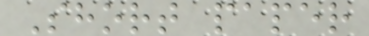Short paper
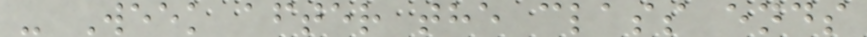- Week after the class ends
